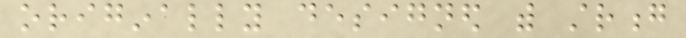originally designed with strong
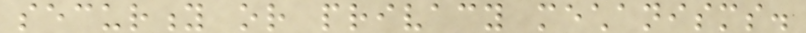security or privacy mechanisms.
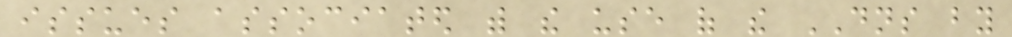issues associated with the use of the DNS by
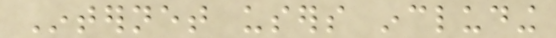Internet users including
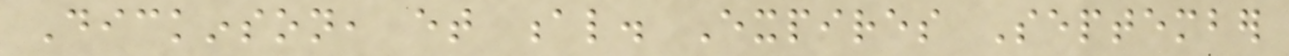Dickinson, et al. Expires September
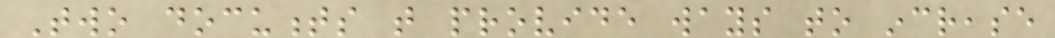Two documents that provide ways to increase
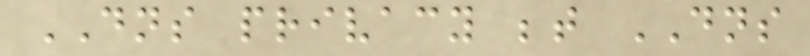DNS privacy between DNS
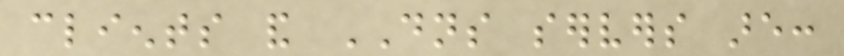clients and DNS servers are:
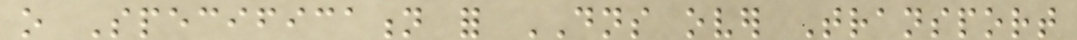o Specification for DNS over Transport
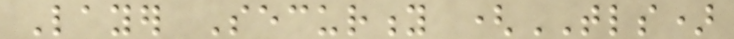Layer Security (TLS)
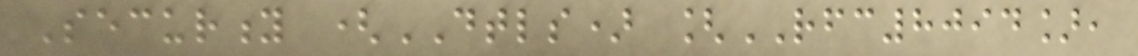Security (DTLS) [RFC8094],
